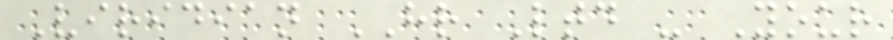Viridian HR Ltd - Your
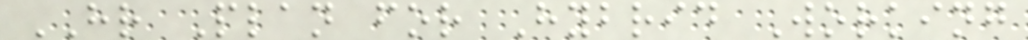HR Plan for Hybrid Working
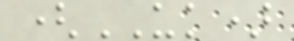(UK)
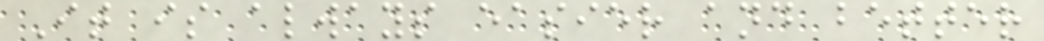It is always easier and better
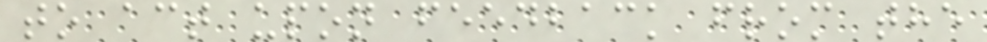to act upon feedback from the
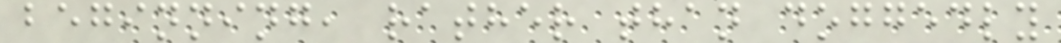beginning, rather than doggedly
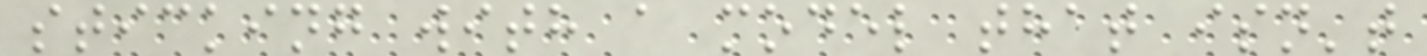sticking with a model that isn't
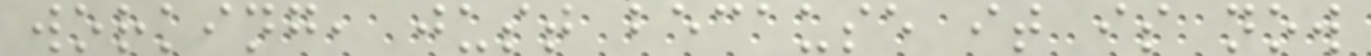working, just because it is now
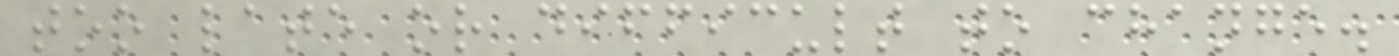too late or difficult to change.
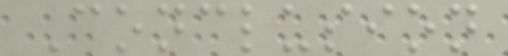Conclusion
